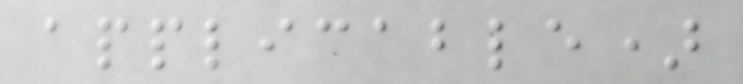applicable)
